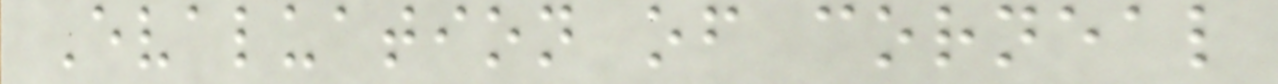Evaluation of corneal
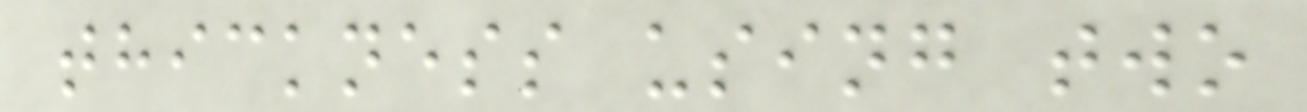thickness using two
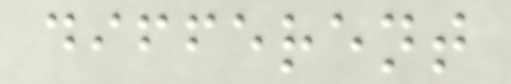different
